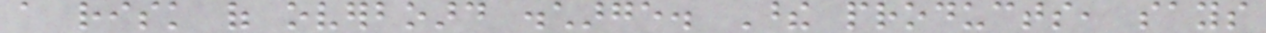a risk of overboard discharge. These products, says
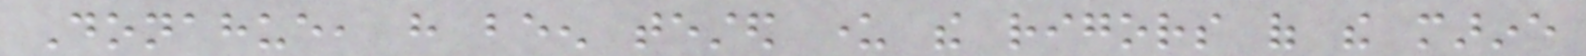Donahue, have been tested under the rigors of the marine
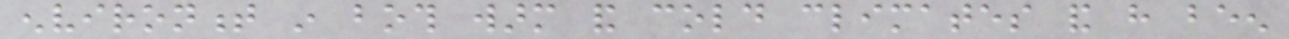environment in both warm and cold climates and have been
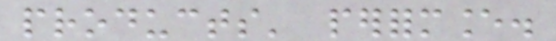products' performance.
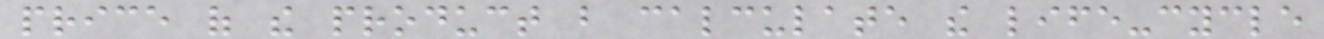price of the product but calculate the life-cycle
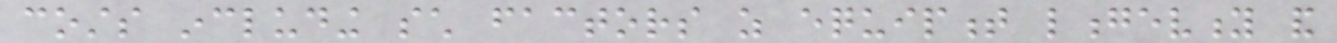costs including such factors as equipment longevity and
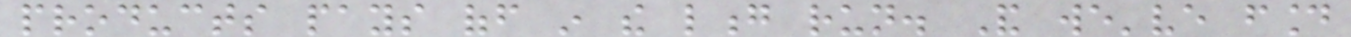products pays off in the long run. And we've found
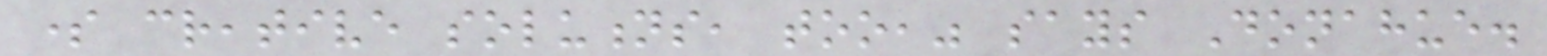some creative solutions, too," says Donahue.
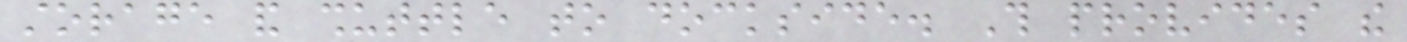storage and shuttle to dockside. This provides the
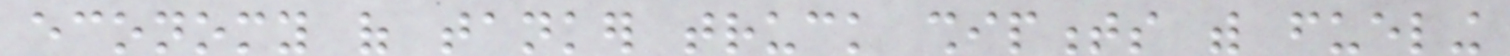economy of tanker truck shipments with fueling
